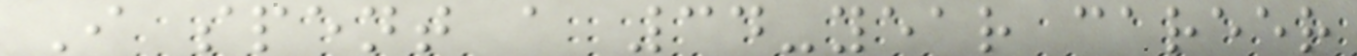I spent a 34-year career
